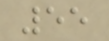55
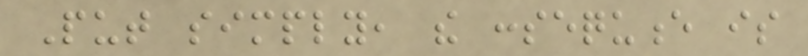Put simply, the consequence is
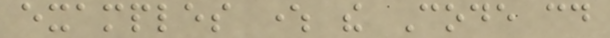examples where the Code could
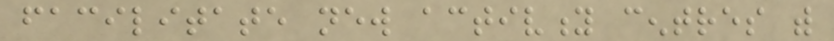facilitate new activity centres with
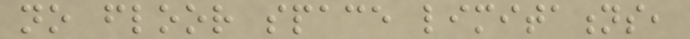no floor space limitations,
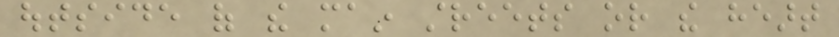outside of the main streets or the heart
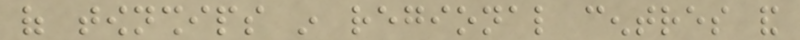of townships in regional centres and
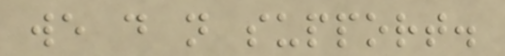we do not support.
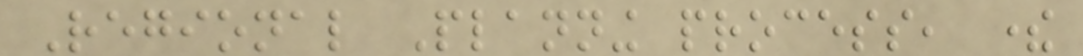Regional Planning process, there
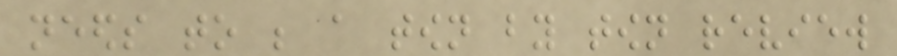needs to be a town by town review
